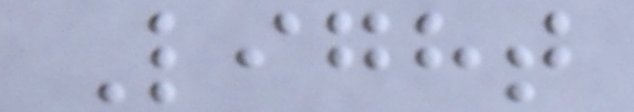Light
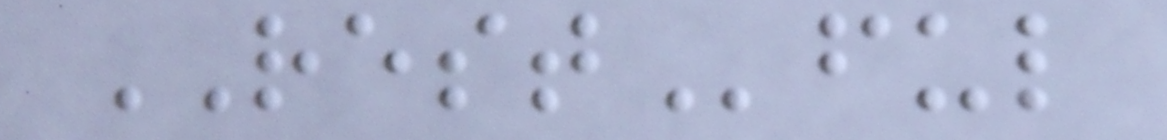RESTful
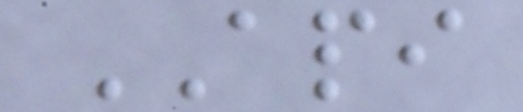API
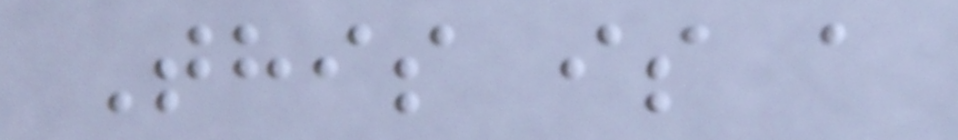This is a
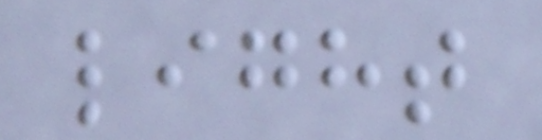light
